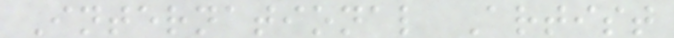International Artist
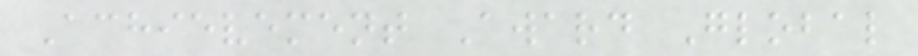Achievement Award Global
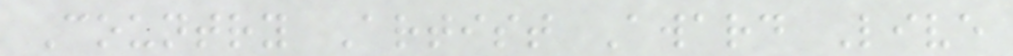Country Artist Award Live
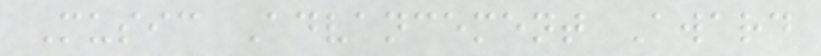Music Advancement Award
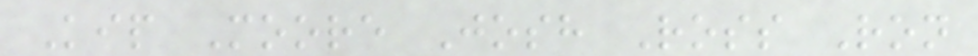Kip Moore Josh Ross Ron
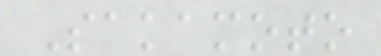Sakamoto
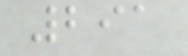291
